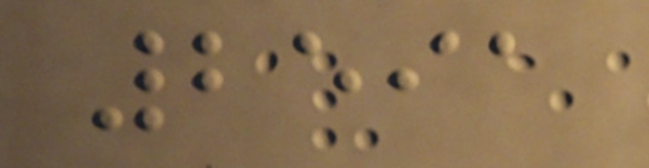2591
